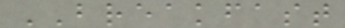BREAKFAST
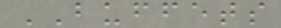BUFFETS
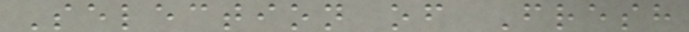Selection of Fresh
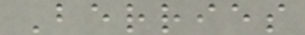Berries
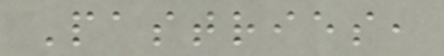Pastries,
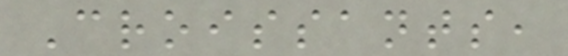Croissants,
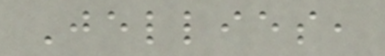Jellies,
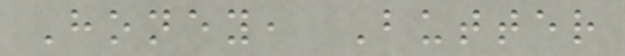Honey, Butter
